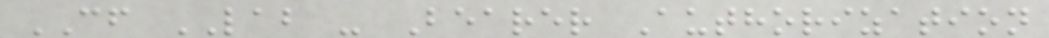CF LAB - Bearer Authorization
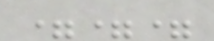===
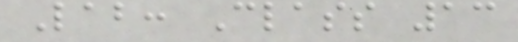Lab: Class 13
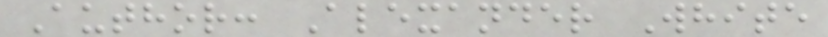Author: Alexander White
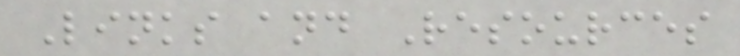Links and Resources
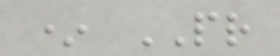* PR
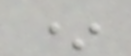*
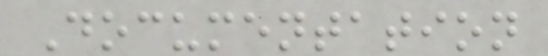Documentation
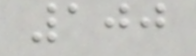100
